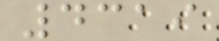4319
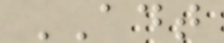ADT
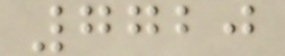7720
